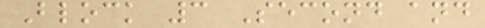Block 3 Second and
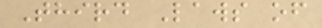Third Laws of
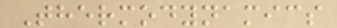Thermodynamics
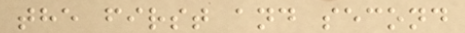the first and second
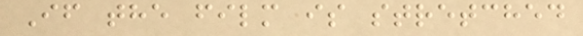If the film is stretched
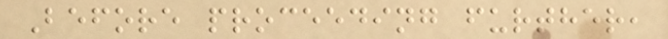Before proceeding further,
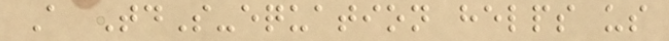A TdS-equation helps us
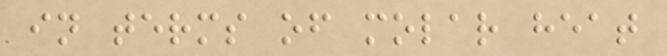in terms of molar heat
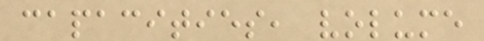capacities, volume
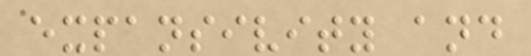expansivity and
